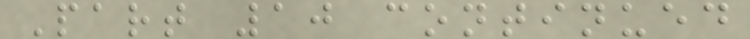Part 10 continued
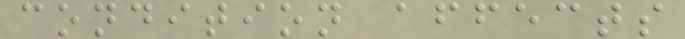condition affects
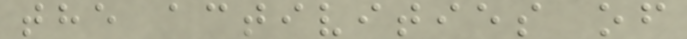the activities of
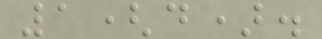1(d).
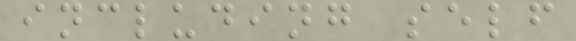including self
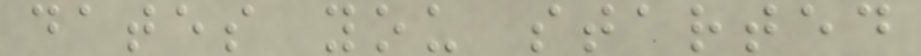dates you started
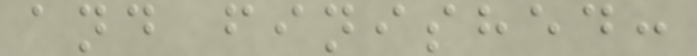and finished:
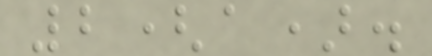2(a).
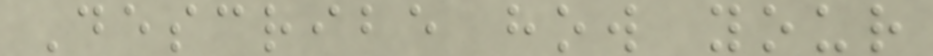Describe how your
